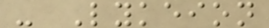- Lykeion
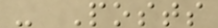- Posts
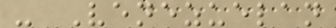- Venezuelan
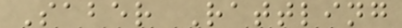Saber Rattling
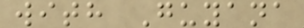with Guyana
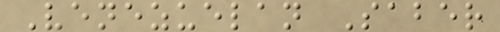Venezuelan Saber
